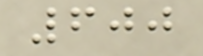600
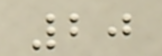20
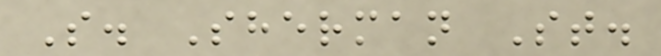S. Sherman St.
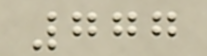777
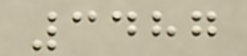3487
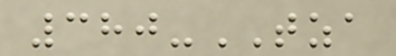380-TZA
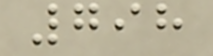798
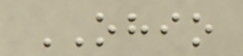OHIO
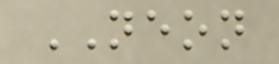NEON
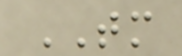TM
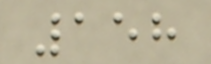158
